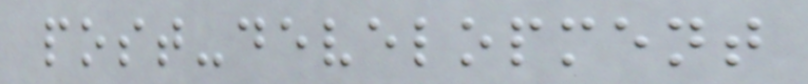post-development
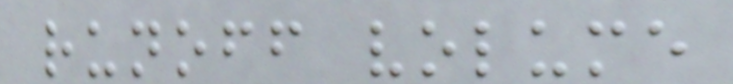runoff volume
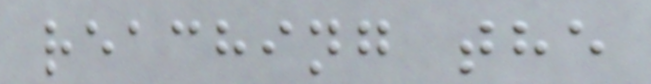reaching the
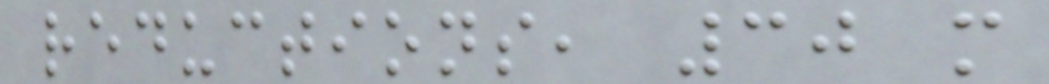reductions, 30 m
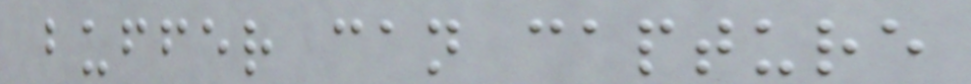buffer can capture
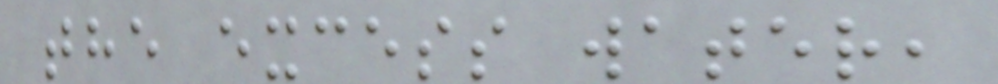the excess water,
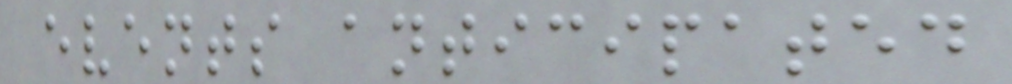events anticipated
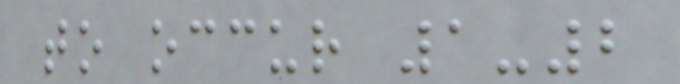to occur 1-2
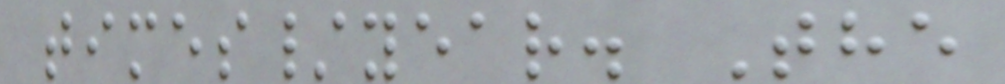times/year. The
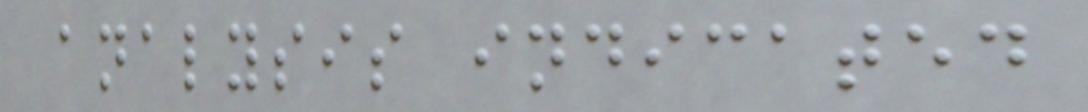analysis indicated
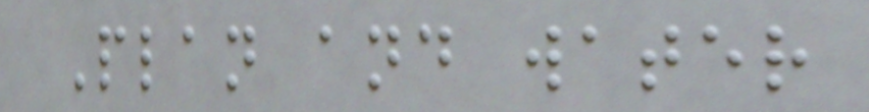Plan and water
